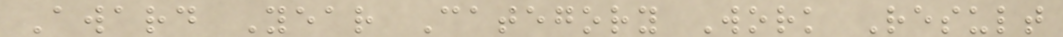Award Year Category Work Result
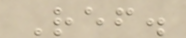Ref.
